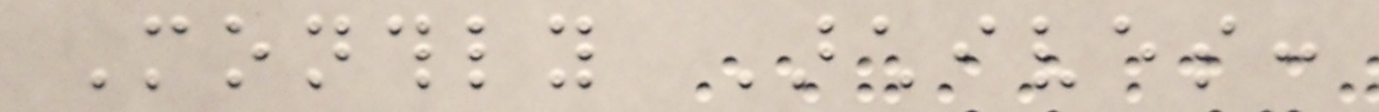Monthly Archives:
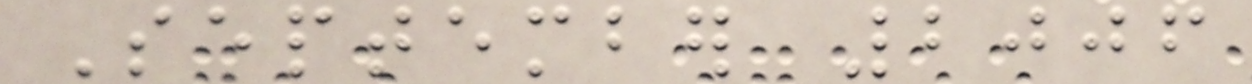September 2006
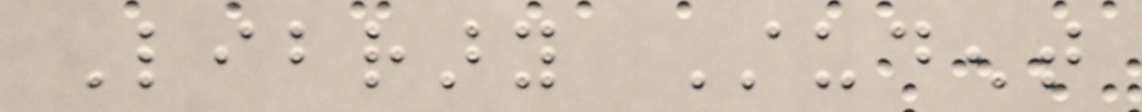Library Student
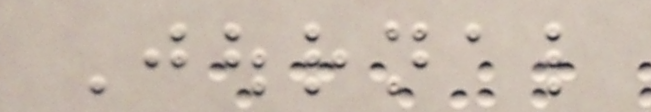Journal
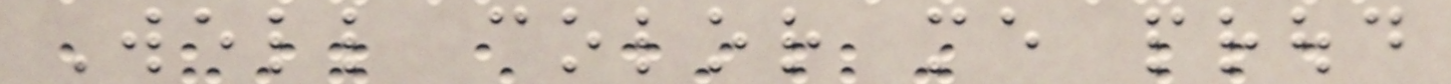Well color me proud
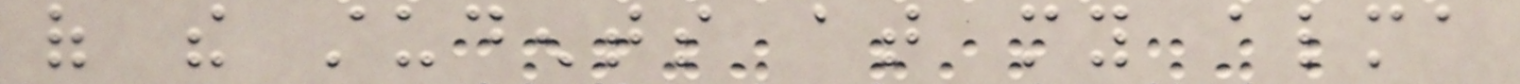of the students at my alma
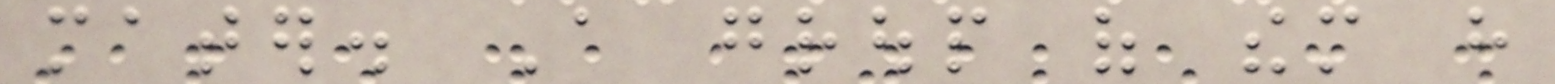mater. A group of them have
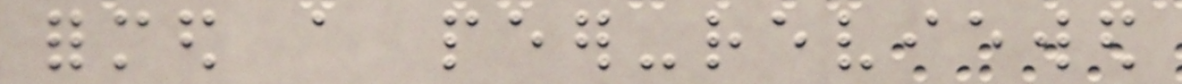formed a peer-reviewed
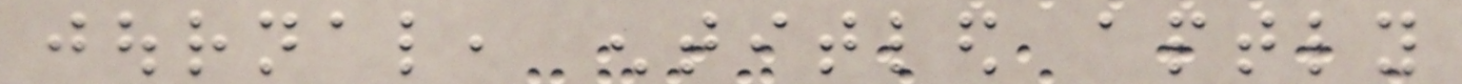journal, entitled aptly
